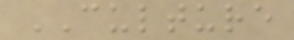CULTURE
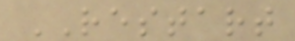RESTART
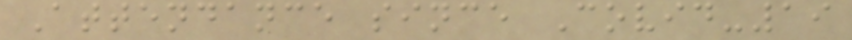Attendance since Covid-19
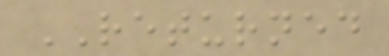RETURNED
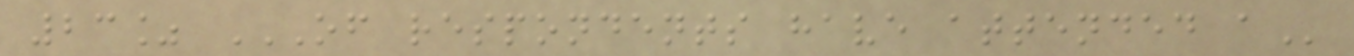23% OF RESPONDENTS HAVE ATTENDED A
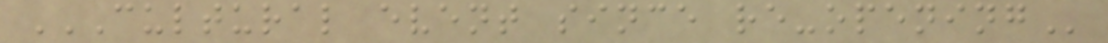CULTURAL EVENT SINCE RE-OPENING
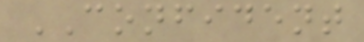CONFIDENT
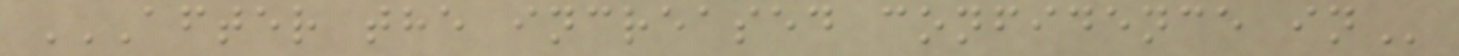AFTER THE INCREASED CONFIDENCE IN
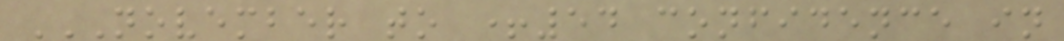NOVEMBER TO +54 CONFIDENCE IN
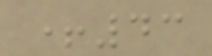+43
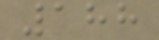188
